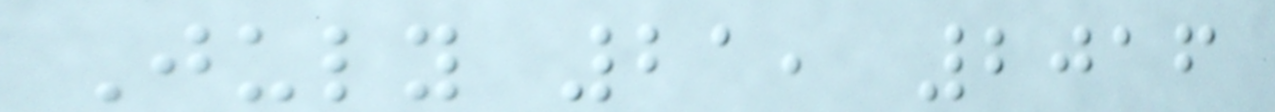July 21, 2016
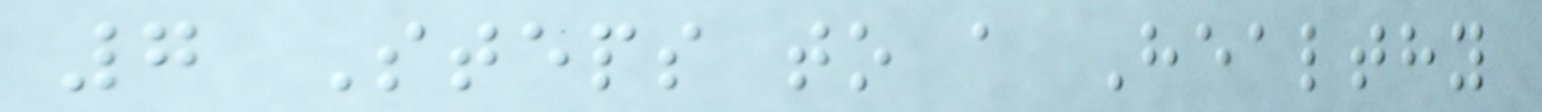7 Steps to a Healthy
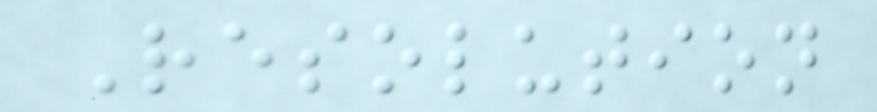Resolution
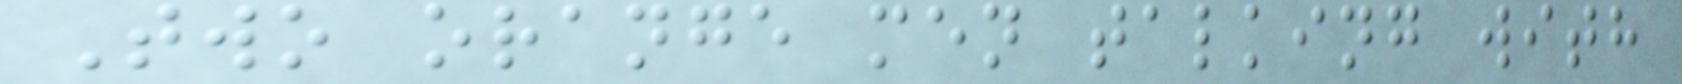Two orange men talking with
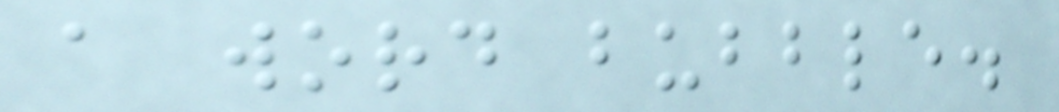a word bubble.
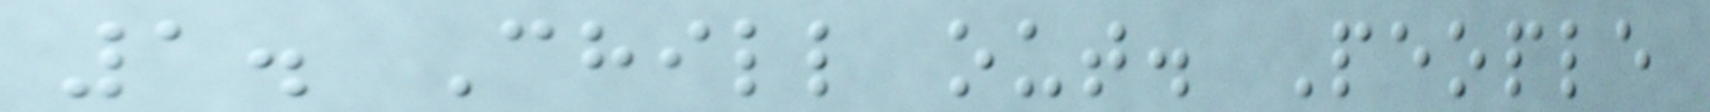1. Chill out. People
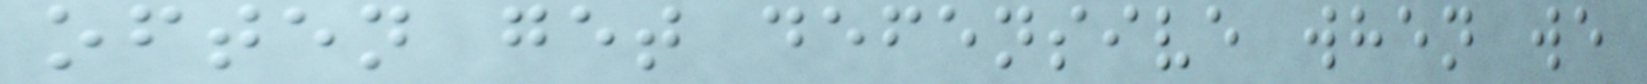often get defensive when we
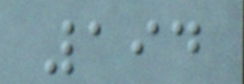194
